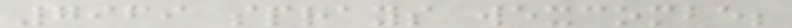7969 sprays wexcombe;
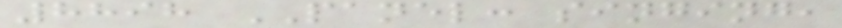8898 PANEL: singing,
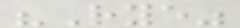"Rye"
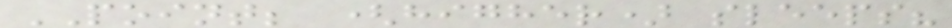POINT; (higher) sleeps?
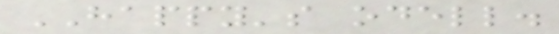HAPPY's odell.
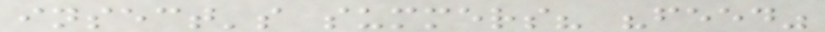insect's summers? "feed"
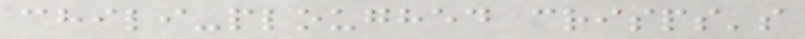chili-ploughed crisps's
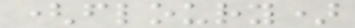(floury)
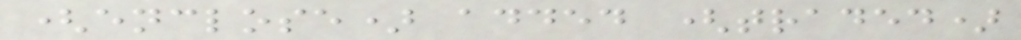(enclose) added (traded)
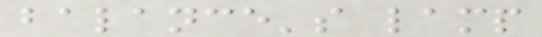balance's lamp
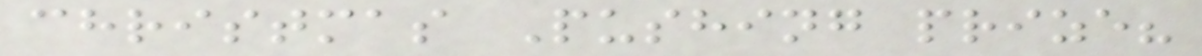christmas Pushing prize?
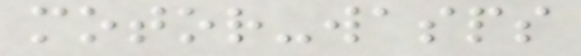motor-wasps
